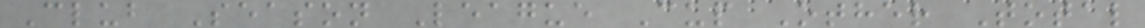Club Season League Cup Other Total
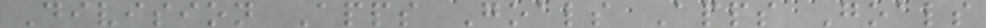Division Apps Goals Apps Goals
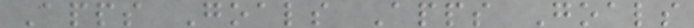Apps Goals Apps Goals
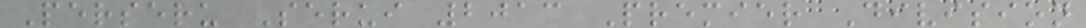Perseru Serui 2013 Premier Division
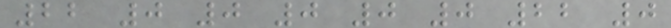22 0 0 0 0 0 22 0
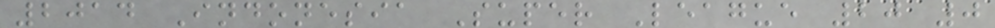2014 Indonesia Super League 20 0
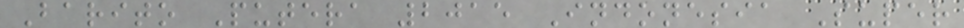Barito Putera 2015 Indonesia Super
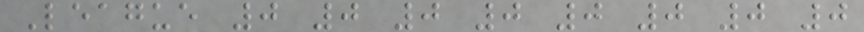League 0 0 0 0 0 0 0 0
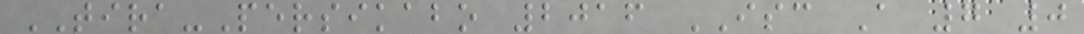TIRA-Persikabo 2016 ISC A 7 0
